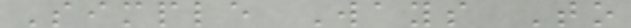Simple Ways To
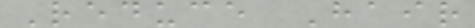Reduce Hair
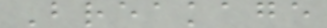Breakage
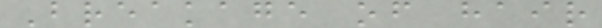Breakage of hair
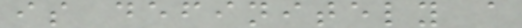is definitely a
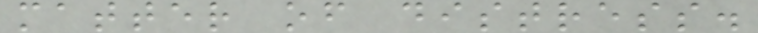matter of distress.
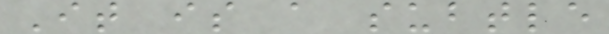It is a subtle
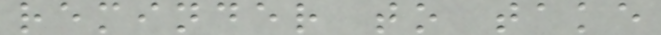reminder to take
